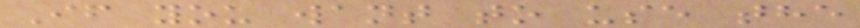If you want to use the
